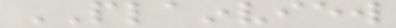PLAINVIEW
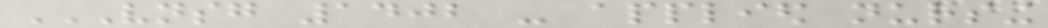VNSG 1402 - APPLIED NURSING
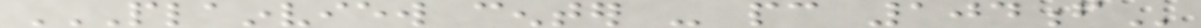PLAINVIEW CENTER - PC 104F
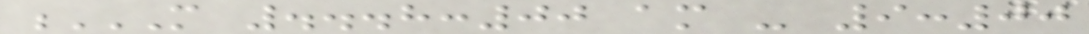M ...8:00 AM - 9:00
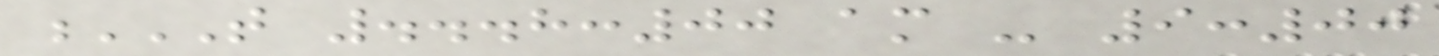T ...8:00 AM - 9:00
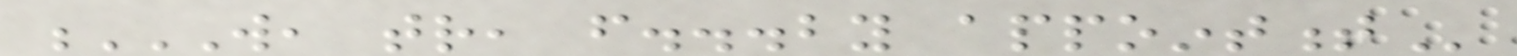W, TR, F...BY APPOINTMENT
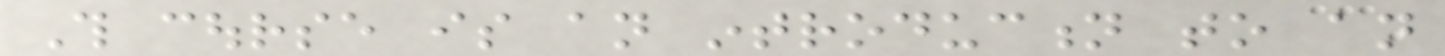This course is an introduction to an
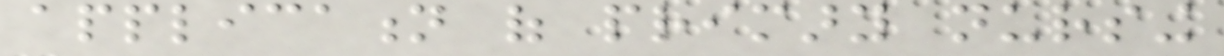application of primary nursing
